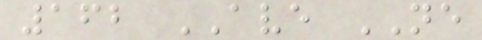162 AVE NE
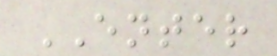ENTER
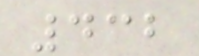432
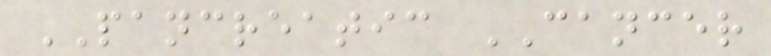PANCREATIC CANCER
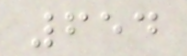654
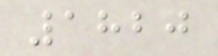1820
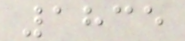1835
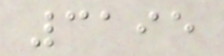3195
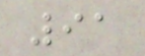91
